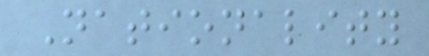Nationality
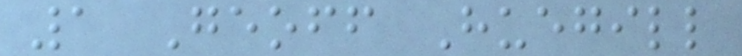1 Geoff Huegill
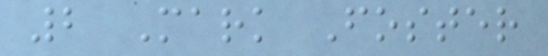2 Mark Foster
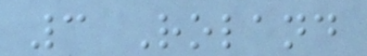3 Roland
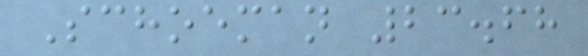Schoeman 23.68
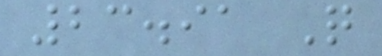23.91 Q
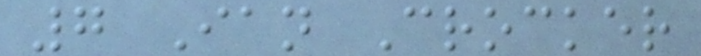7 Ian Crocker
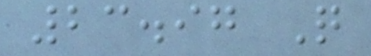23.97 Q
